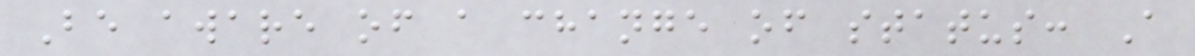Be aware of a change of status: A
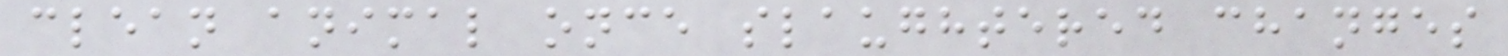clean animal once slaughtered changes
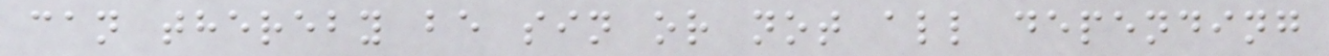can thereby be sin or not all depending
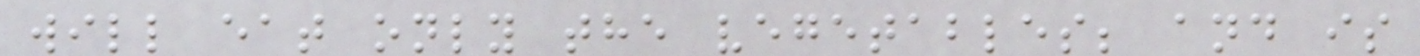will eat only the vegetables; and is
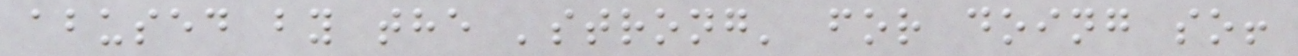abused by the 'strong' for doing so!
